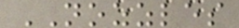NOZZLES
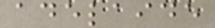adelaide
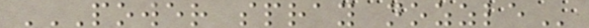POWER SPRAY NOZZLE
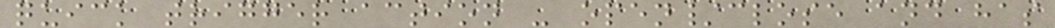quick trigger action - open/close and has
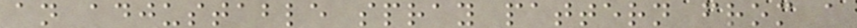an adjustable spray pattern from a
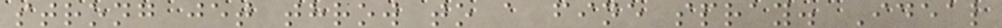strong jet throw to a fine spray. Ideal
